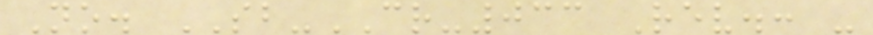No. SB-CR-033 Rev.: -
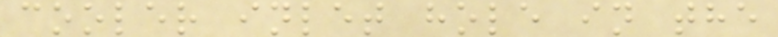cooler inlet hole in the
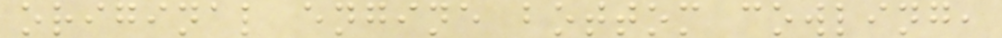original engine bottom cowling,
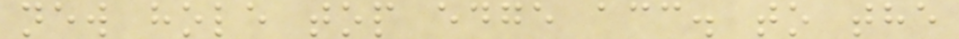new hole top edge acc. to the
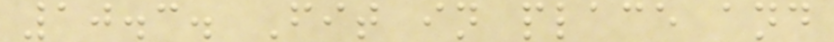10.3. Fit in place and
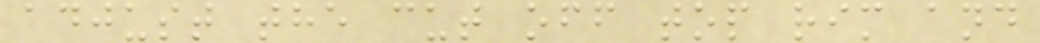adjust the cut off top rim and
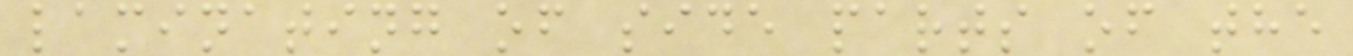laminating of side parts of the
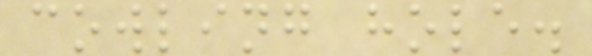cowling hole.
